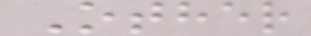Other
